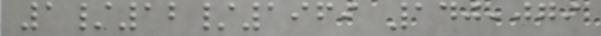1/12/1969 140,079
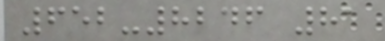652-8246 81
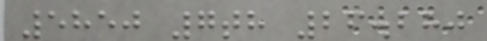5850 7th 26.280
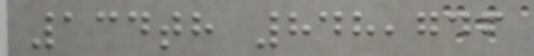134th 848,746
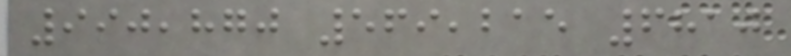990,870 569,215 6810
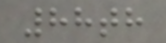88th
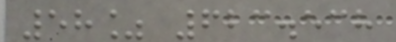58% 623.538
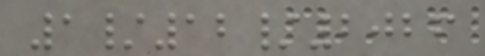1/12/2026
